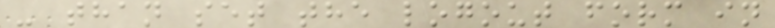- than set the logout form in
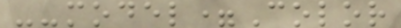--model=Color
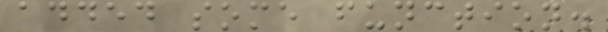added some function.
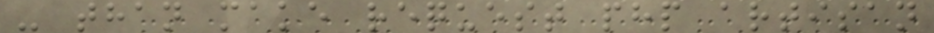- than make request php artisan
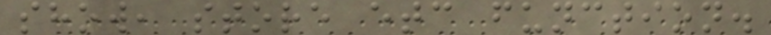show, store etc function.
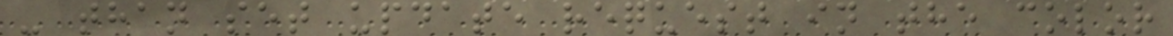- than set update request in the color
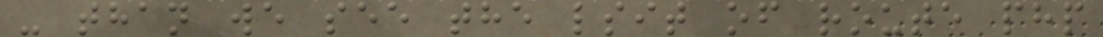- than we see the lsit of route php
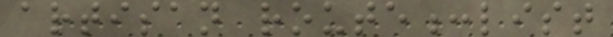artisan route:list
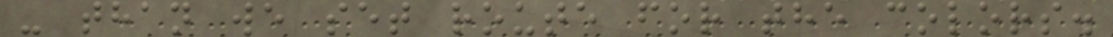- than we set route for the colors.
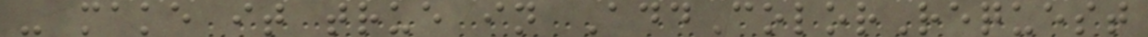- make it true in AddColorRequest
